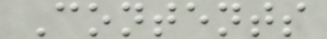Contents
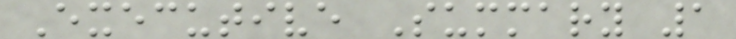Executive Summary 1
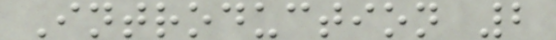Introduction 2
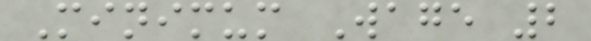Minimum Wage 2
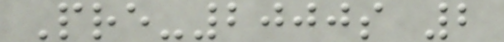Pre-2000s 2
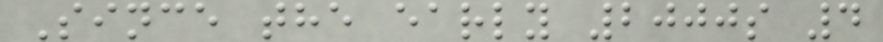Since the early 2000s 4
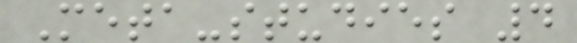Meta-studies 4
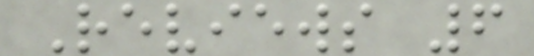Reviews 6
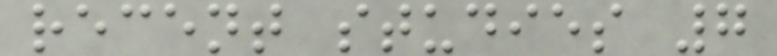recent studies 7
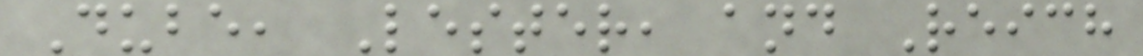Dube, Lester, and Reich
